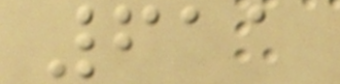611
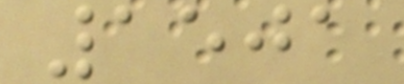1501
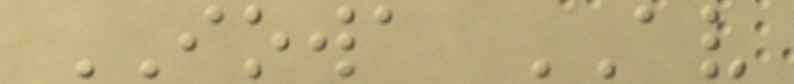IOWA AV
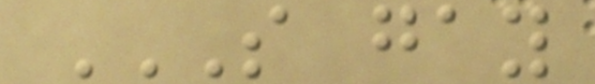S GAY
